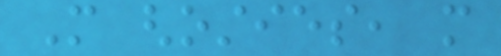More ghosties, more
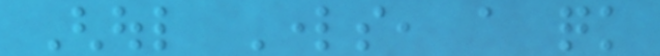Ghoul Lords, a quick
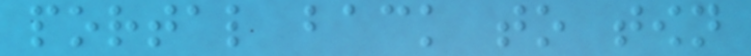portal back to town
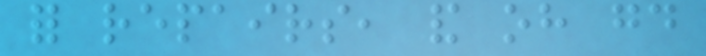for repairs, and oh good
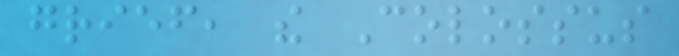grief, the Colossus
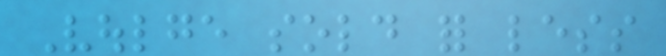Voulge sold for less
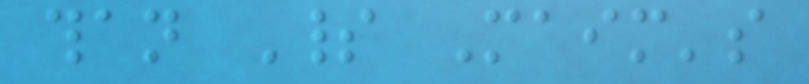than Spirit Maim's
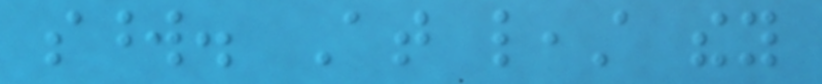sword. At least they
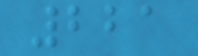221
